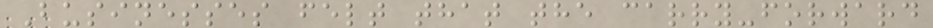Businesses felt that the carry-forward
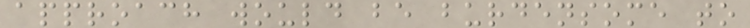approach would be burdensome to
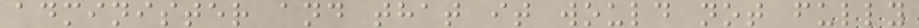administer and that it would not fully
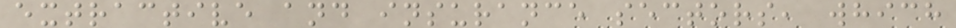extractive and insurance sectors, which
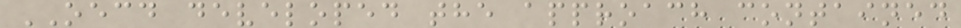OECD developed the approach contained
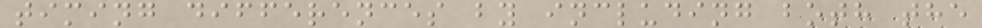timing differences by including both the
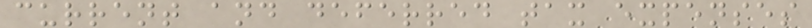current and deferred tax expenses
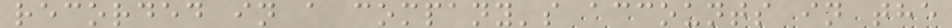recorded in a company's accounts in the
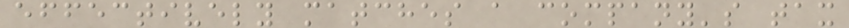effectively matches a company's tax
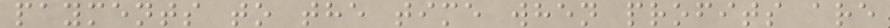payments to the time when profits are
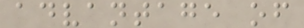advantage of
